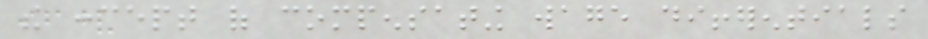the concept of compensating wage differentials
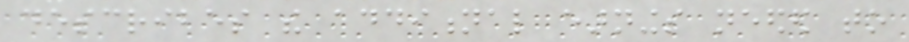describes the additional earnings needed to
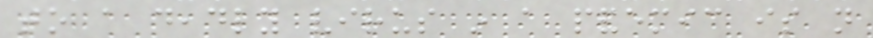to a deadly virus in a pandemic is not
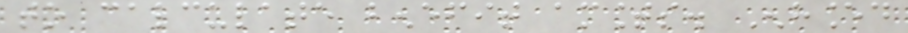to calculate benefit amounts. Enhanced
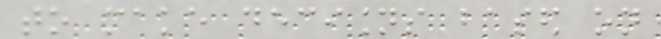to make decisions based on
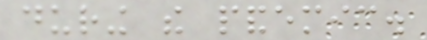during the pandemic.
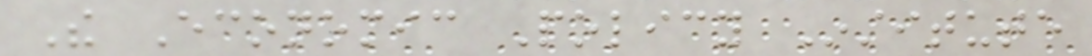The Economic Policy Institute
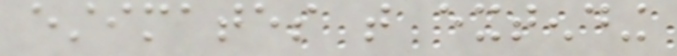estimates that extending
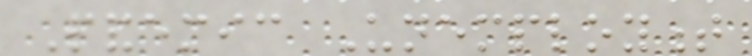Pandemic Unemployment
